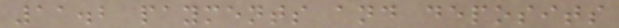11.2 payments and deposits
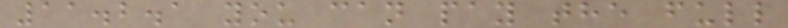11.2.1 you can pay the full
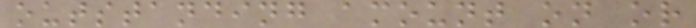outstanding amount on or
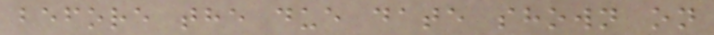before the due date shown on
